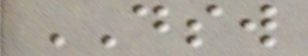DSW
